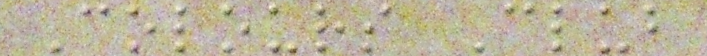Colours Club
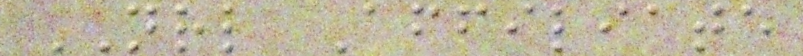NRL Affiliate
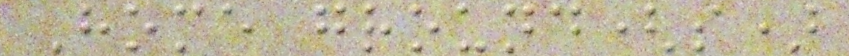Home ground(s)
